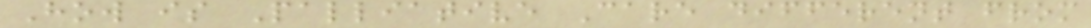How is Palliative Care different from
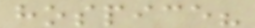hospice?
